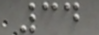34
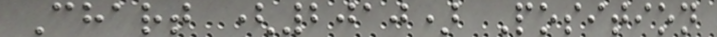Chart (2010) Position
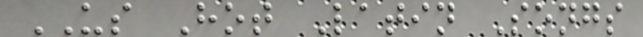US Hot Latin Songs
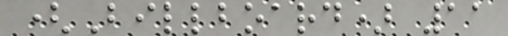(Billboard) 11
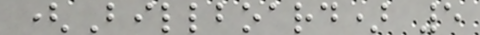(Billboard) 5
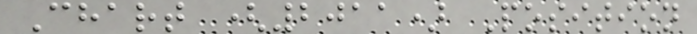Chart (2011) Position
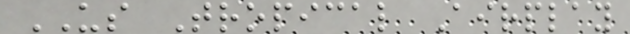US Tropical Airplay
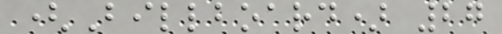(Billboard) 27
